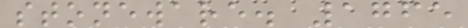stoneware. 1765
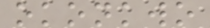okonkwo
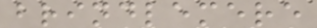brindlemere
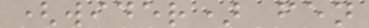(wider) fen
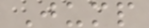Jump
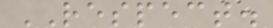RESPECT.
